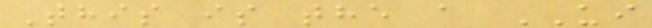This is the a UI
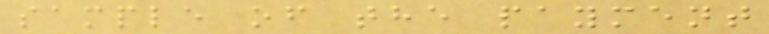sample of the payment
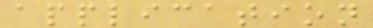application
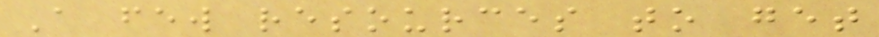A few resources to get
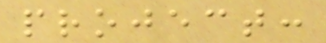project:
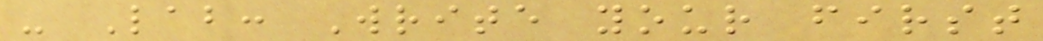- Lab: Write your first
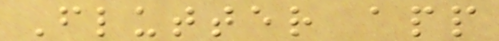Flutter app
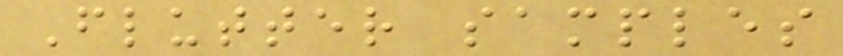Flutter samples
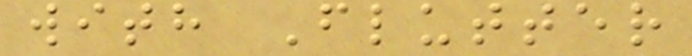with Flutter
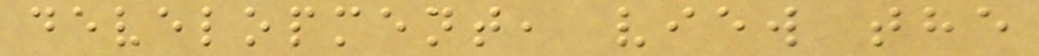development, view the
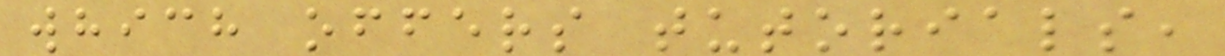which offers tutorials,
